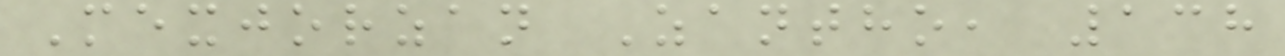Mexjorzan Zantho, 138
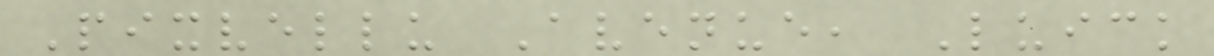Pixvellu Avenue, Luick
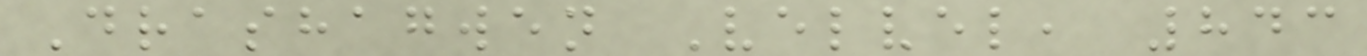Drashagwen Velvel, 843
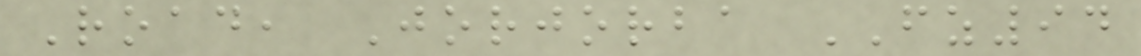Road, Jorjorba FZ94
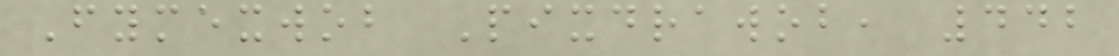Fymexwob Pixdrawob, 442
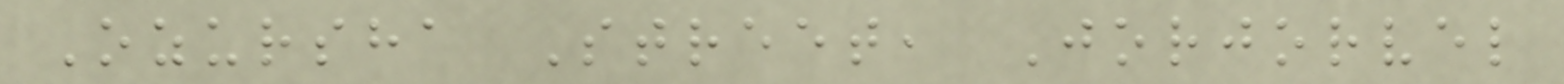Ozursha Street, Jorjorvel
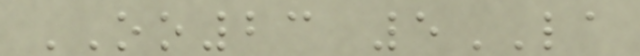OO23 5LA
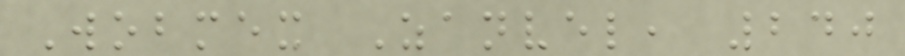Wobmex Zanvel, 240
